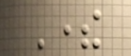There
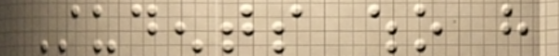Students who have
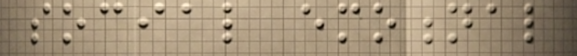social emotional
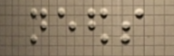needs
